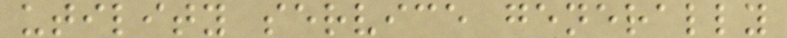utility service generally
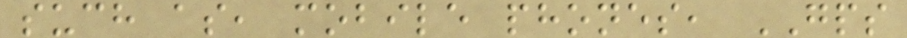such as, mobile phones, GPS
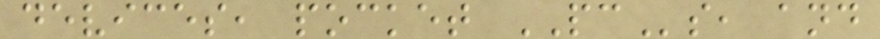devices, pocket PCs, and
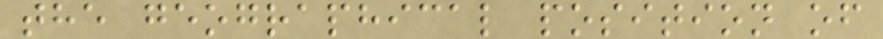the geographical position of
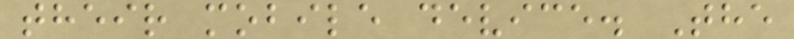their mobile device. The
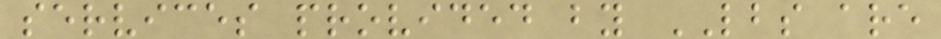services provided by LBS are
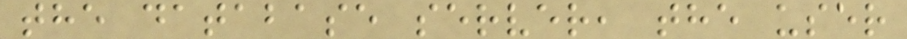the database server, the user
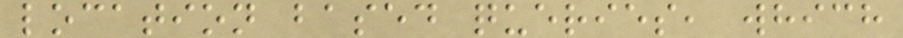location based queries, which
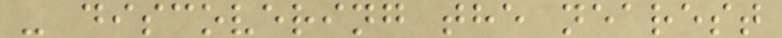- discovering the nearest
